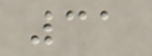31
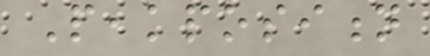Peakposition
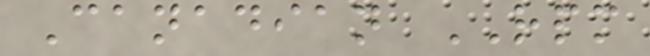Canadian RPM
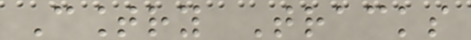Country Tracks
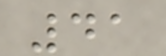41
